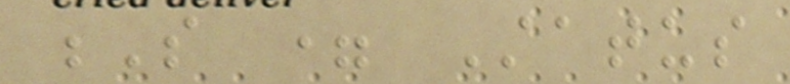S = Status
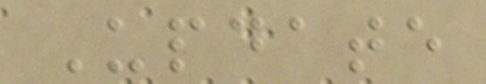Update
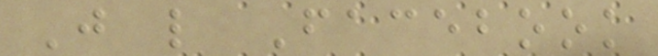Just like Facebook
